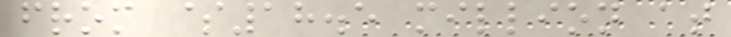from $18.5 million at
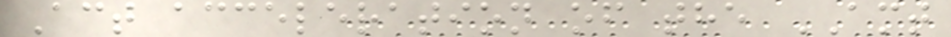Act acceleration of the AMT
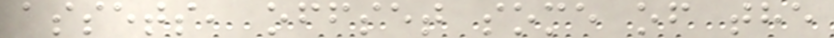assets, offset some of the
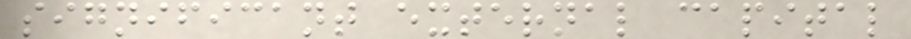significant external capital
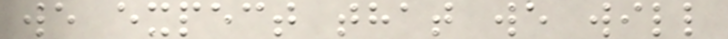we expect that we will
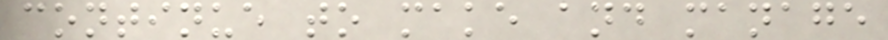continue to make and manage
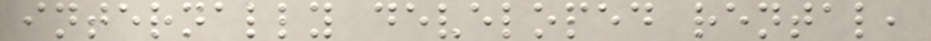internally developed rental,
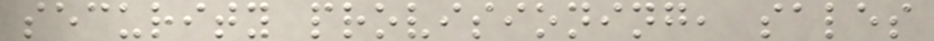security provisioning, sales
